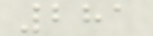281
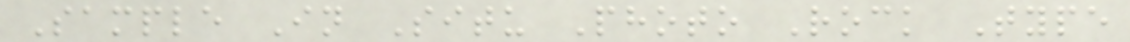Sample In Situ Photo Rock Type
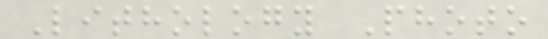Lithology Photo
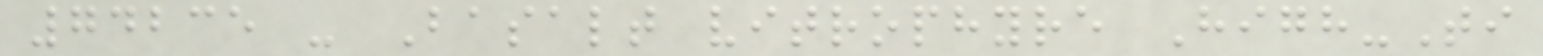74235 - Basalt vitrophyre High-Ti
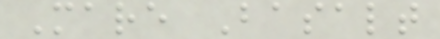Mare Basalt
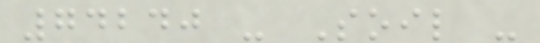74240 - Soil -
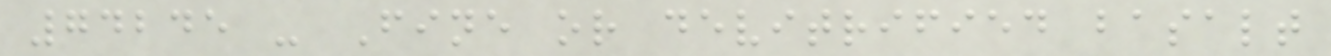74245 - Fine or devitrified basalt
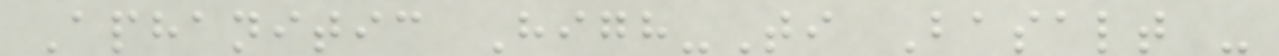Aphanitic High-Ti Basalt -
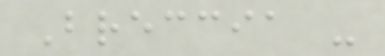Breccia -
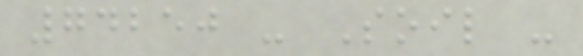74250 - Soil -
